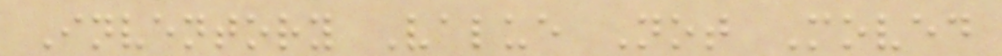Inventory Value Not Moved
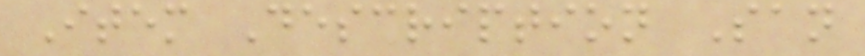Item Description San
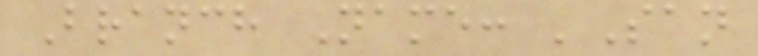Branch Name: 'San
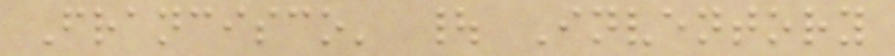Francisco' | Inventory
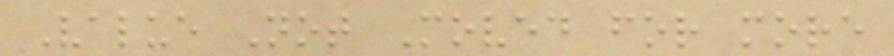Value Not Moved for more
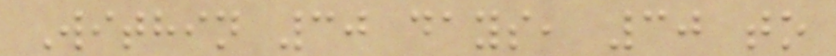Within 30 days, 30 to
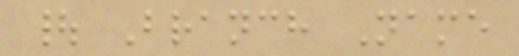| Branch Name
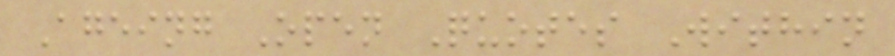Ageing Open Quotes Within
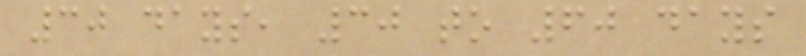30 days, 30 to 60 days
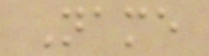Name
